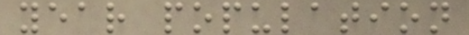year population
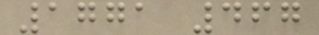1771 467
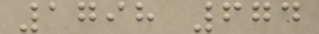1798 674
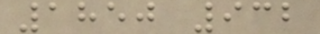1850 932
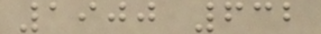1900 632
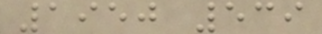1950 539
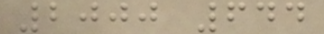2000 644
